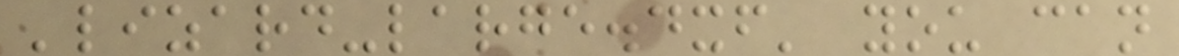'lizard-large.dxf' you can
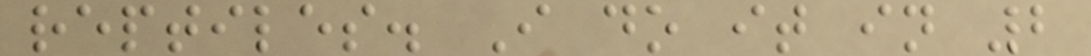reptiles. I do it in 2
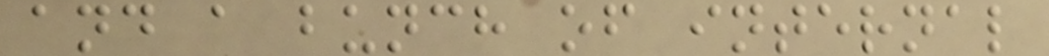and a bunch of internal
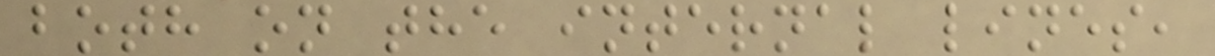both on the internal lines,
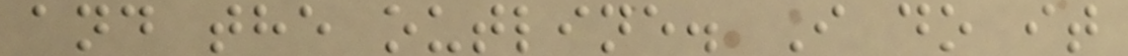and the outline. I do it
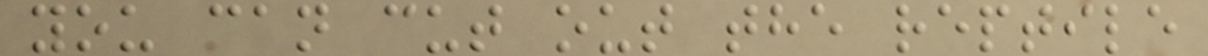you can cut out the reptile
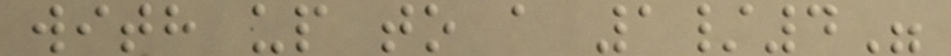with up to a 1/4"
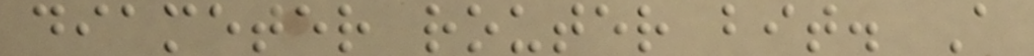diameter router bit. A
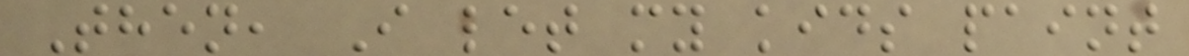Then, I let my kids paint
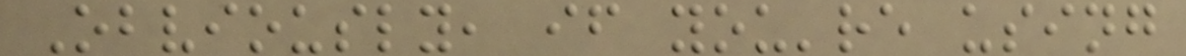Obviously, if you're using
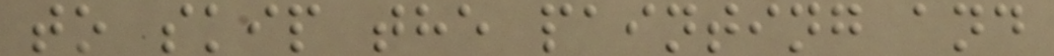to skip the painting and
